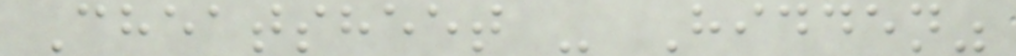Cheatsheet - Hidden"
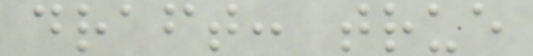draft: true
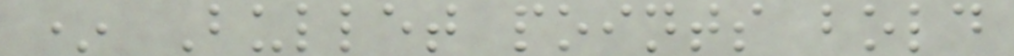* Bullet points bold
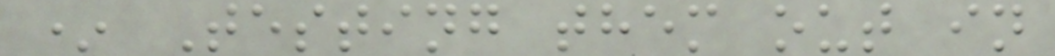* Testing them out in
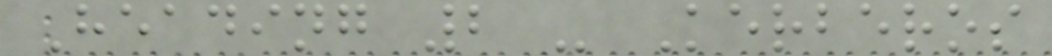Heading 2 - Kerberos
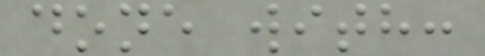done with:
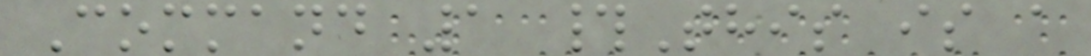Command 1 #This is a
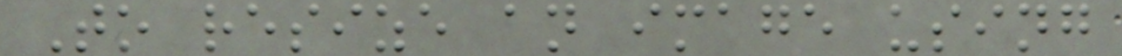To resize an image using
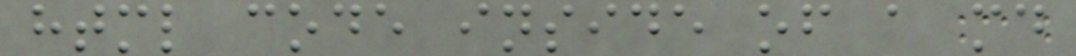html code inside of a md
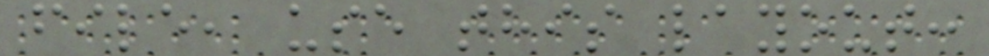file, use this layout:
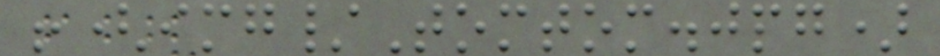!(img/Tomtom.jpg)
